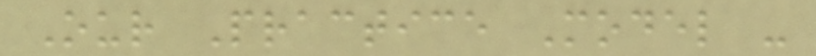Our Practice Model -
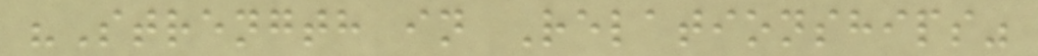"Strength in Relationships"
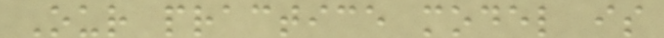Our practice model is
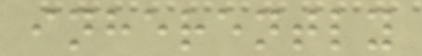inherently
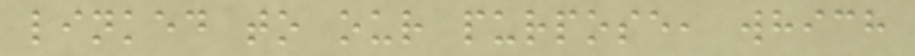linked to our purpose, which
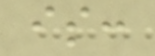is:
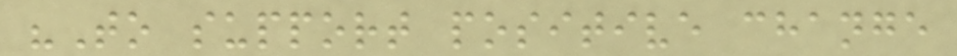"To support positive change
